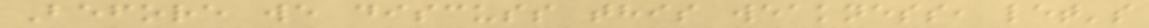Before we discuss this weakness, let's
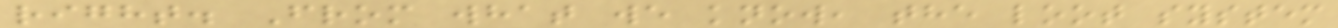right. From what we know, the loot system
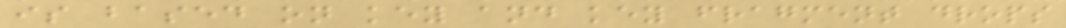is based on key and key fragment drops
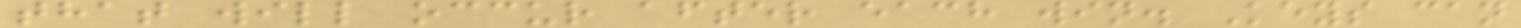that will occur after each win. Keys can
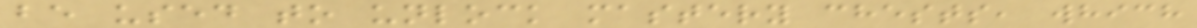be used to unlock mastery chests, which
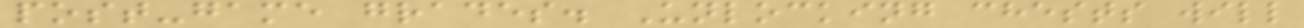post-game grades. Unlocking chests will
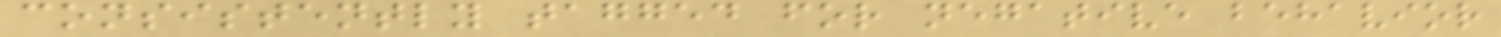consistently tagged for negative behavior
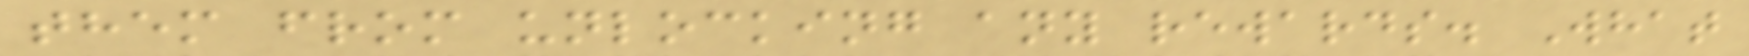them from unlocking any rewards. What
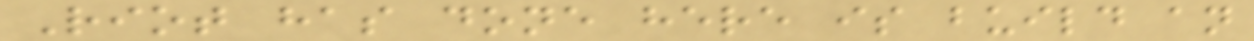Riot has done here is build an
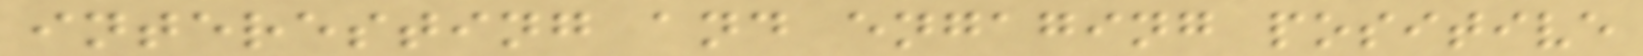interesting and engaging positive
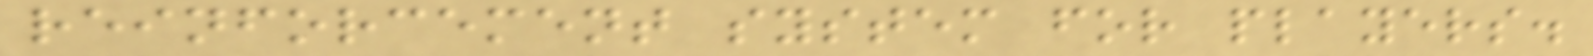reinforcement system for players.
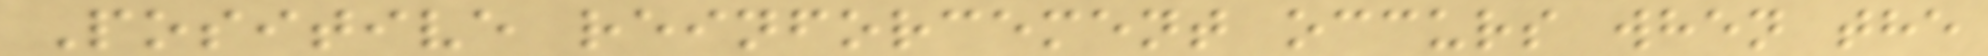Positive reinforcement occurs when the
